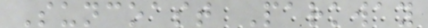Suncoast Parkway
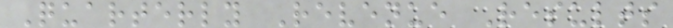Quarterly Revenue Results
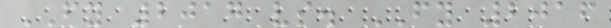FY 2017 vs. FY 2016
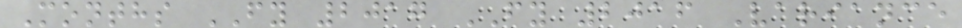Months FY 2017 FY 2016 Variance
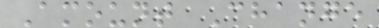Amount Change
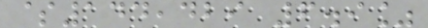$144,429 6.9%
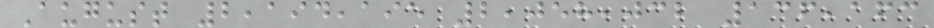August 2,194,195 2,058,032 136,163
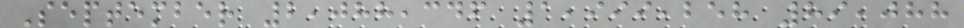September 2,088,346 1,999,258 89,088
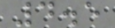4.5
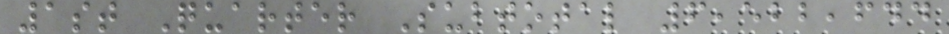1st Quarter Subtotal 6,522,644
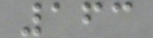163
